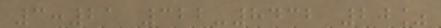3:21 322-8432 20%
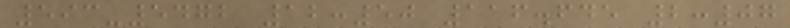593-5472 12:50 116.645 2:07
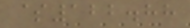$122.88
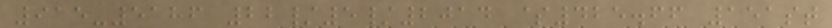915-5186 22/5/2014 $425.66 151st
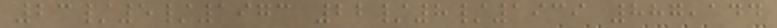23/5/1973 22/8/1939 887,144
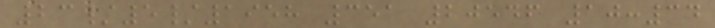23/5/1958 351 20546 10:34
